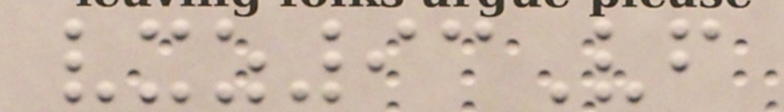vxz93Vf
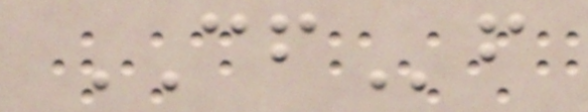CFf
